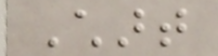Chart
